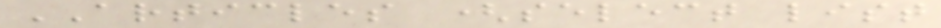ARTICLES (select list
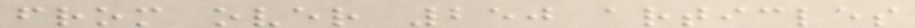from over 250 articles
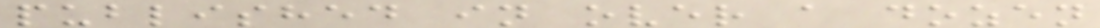published in over a dozen
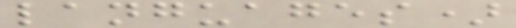languages)
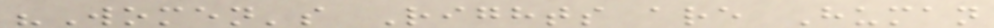"Women's Rights are Human
